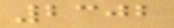2302
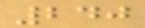240
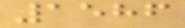1586
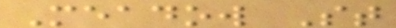Meadow St
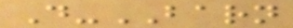D-BARN
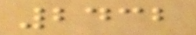2432
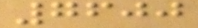7600
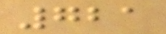721
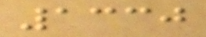1330
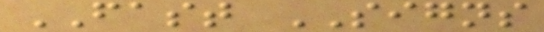FAST SIGNS
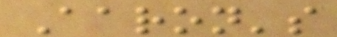Aaron's
